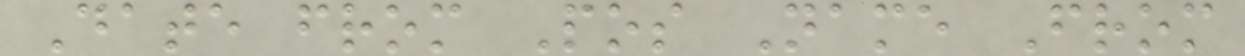Date from Pos Name From
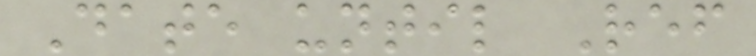Date until Ref
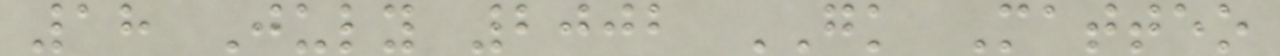18 July 2002 GK Matteo
